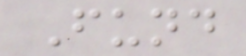Fund
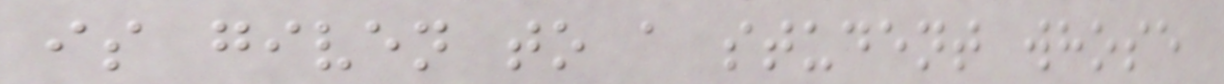is given to a student whose
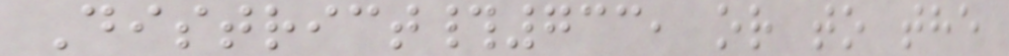District#733, or to the
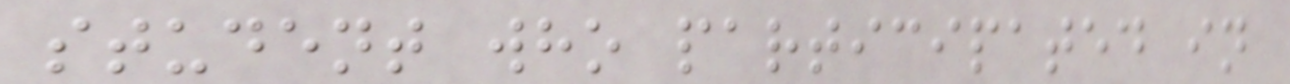student who participated in
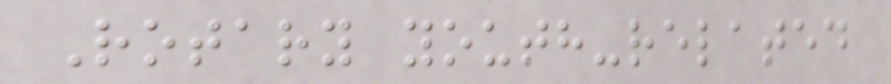Rotary youth-related
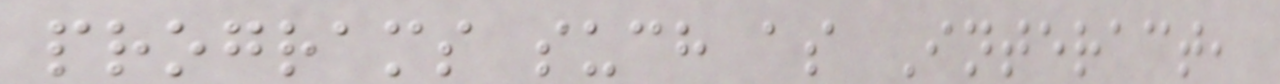programs such as Interact,
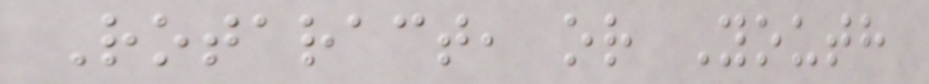Rotaract, or Youth
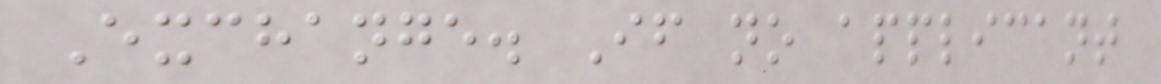Exchange. If no applicant
